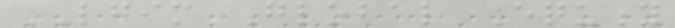LGIM Global Equity
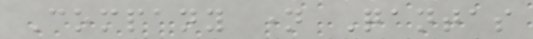Company name Qantas
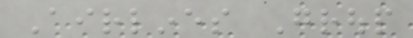Airlines Group
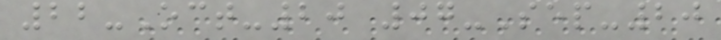22-Oct-20 07-Sep-20
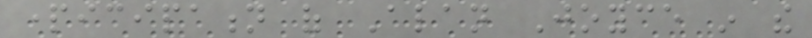participation of Alan Joyce in the
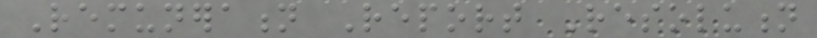Remuneration Report Resolution
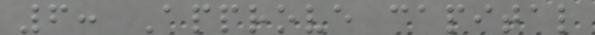6: Approve capital
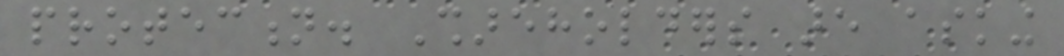protection. Shareholders are asking
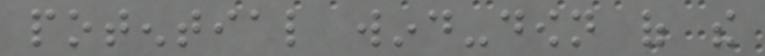potential wind-down of the
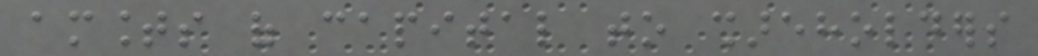amounts of capital to shareholders
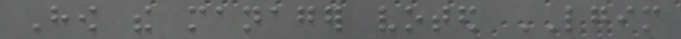How the manager voted LGIM
